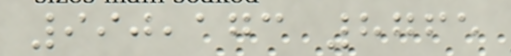990,173 8765
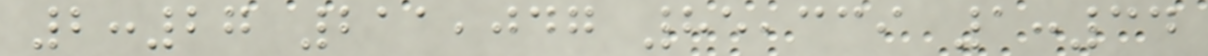2:27 211,047 85,339 1:34
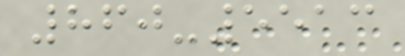860-5513
